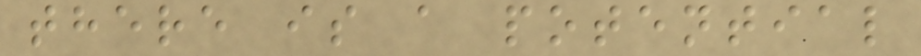there is a potential
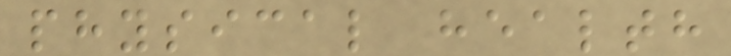physical health
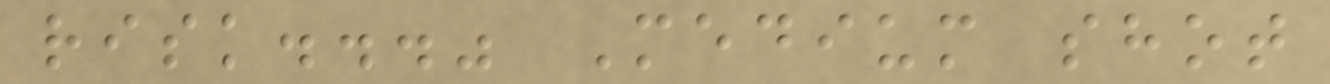risk..." Medium shot
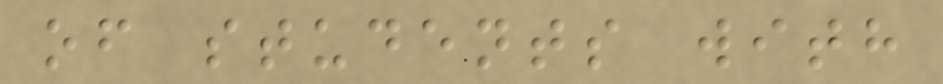of students with
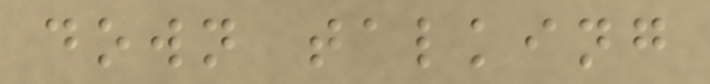down talking
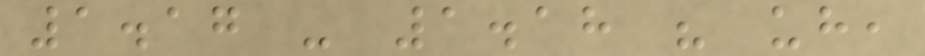1.17 - 1.18 " uh,
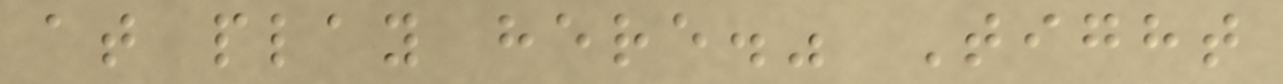at play here." Tight
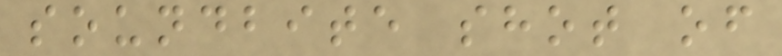soundbite shot of
